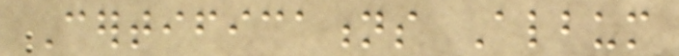Certifications Album
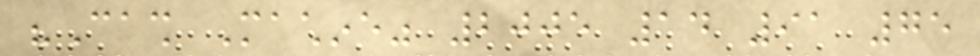"Cash Machine" 2005 14 91 75
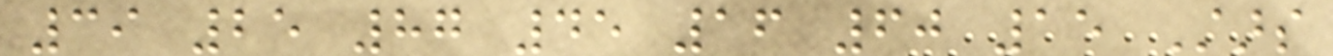39 25 87 45 16 60 15 Stars
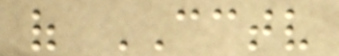of CCTV
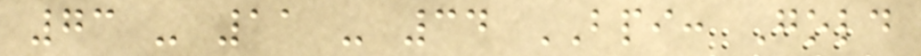73 - 11 - 34 BPI: Gold
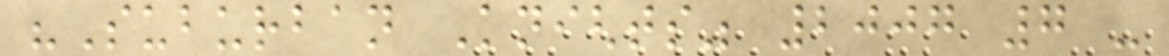"Suburban Knights" 2007 7 -
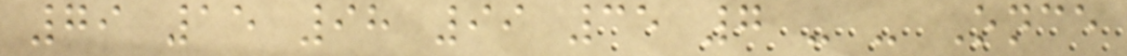79 15 98 99 35 7 - - Once
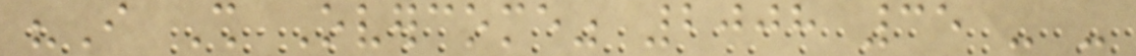"I Shall Overcome" 2008 35 - -
